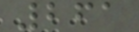261
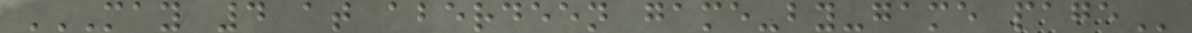MAY 4 AT ABERDEEN GAME-BY-GAME PAGE
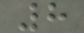8
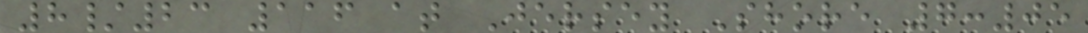8/23 116 at Jersey Shore 7:05
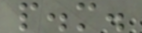p.m.
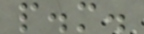p.m.
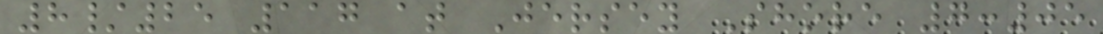8/25 117 at Jersey Shore 7:05
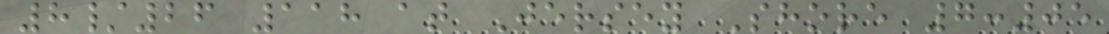8/26 118 at Jersey Shore 7:05
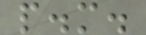p.m.
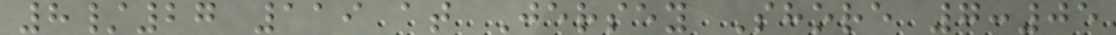8/27 119 at Jersey Shore 7:05
